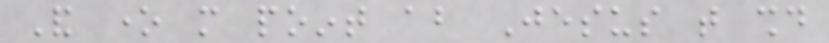And one more point about Jesus that should
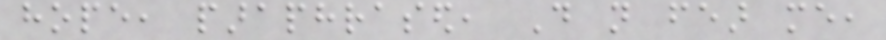hope, paraphrased, Do not fear me,
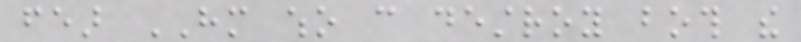fear HIM who can destroy both the
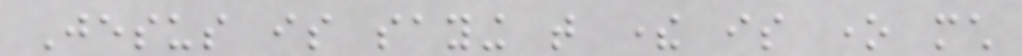Jesus is saying that there is one much
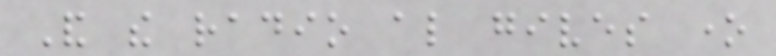And the radio also gives one
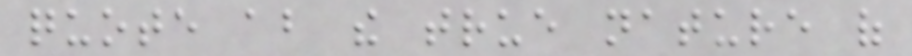quote about the true nature of
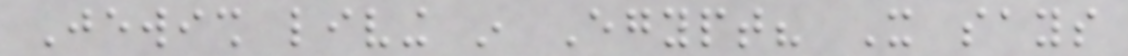Jewish living in Egypt? It says
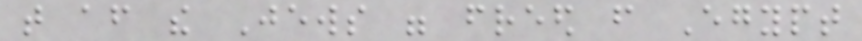that after the Jews were freed from Egypt
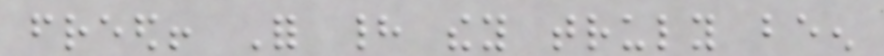freed! For had they truly been
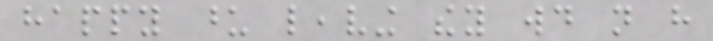happy upon leaving they would not have
